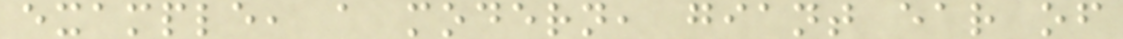example, a modern, giant ear of
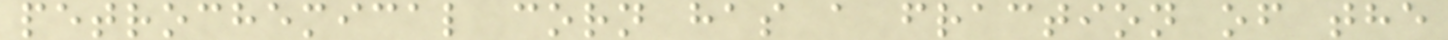petrochemical corn has a fraction of the
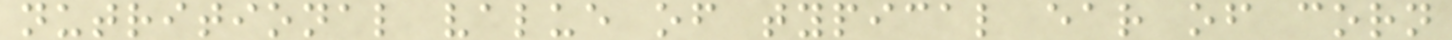nutritional value of typical ear of corn
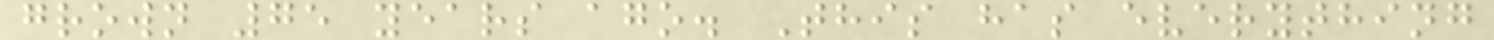grown 75 years ago. This has everything
